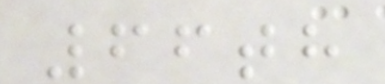66th
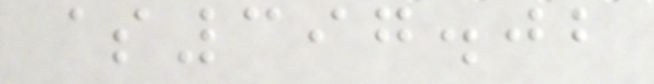$397.02
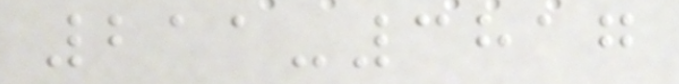211-3817
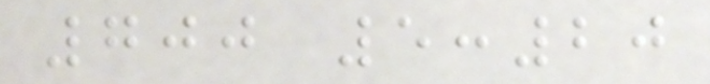700 5:20
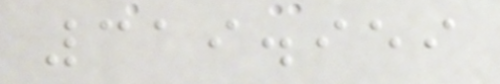319.959
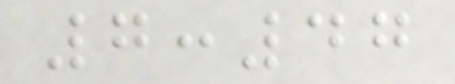7:47
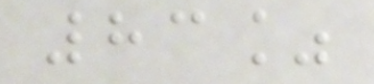83%
